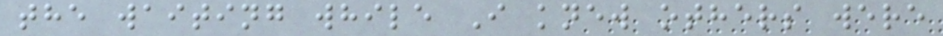the waiting while I knew others were
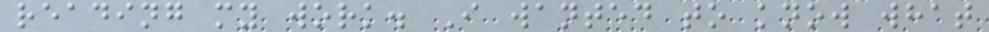reading my work. I wanted to know what
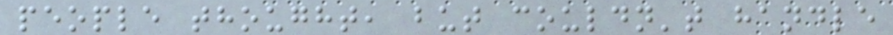people thought, but couldn't handle
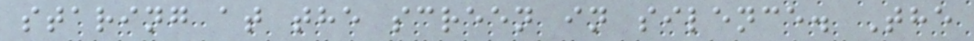staring at the screen in silence. The
